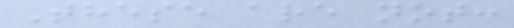These are not:
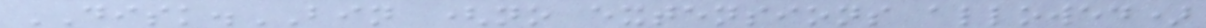DISK.BIN (no extensions allowed)
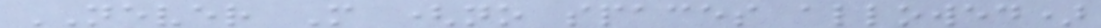NEVER M (no spaces allowed)
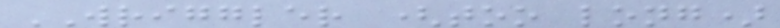WRIGGLER (too long)
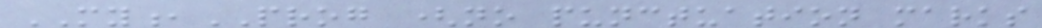MY,PROG (no punctuation marks
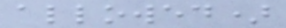allowed)
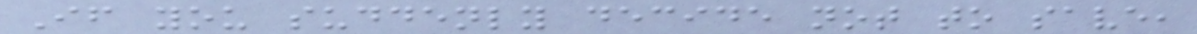If you suddenly decide not to save,
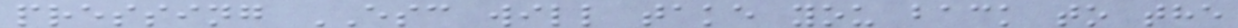pressing ESC will take you back to the
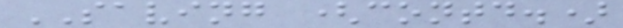SAVING (contd.)
